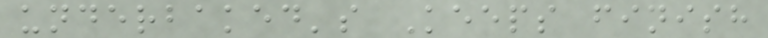underbaked's Keeps finish
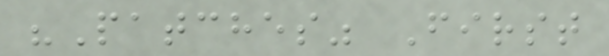"Patches" First
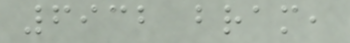6932 bram,
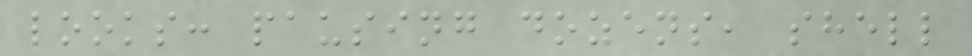looks: pausing dozens, shell
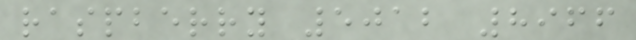raspberry 5012 8966
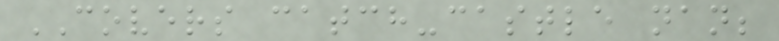COVERS catch-castle nan;
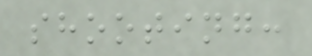shooting:
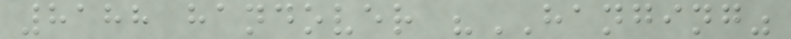8188 handover "HANGING"
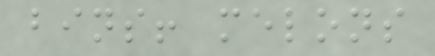bins! melons
